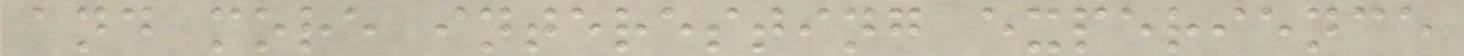and more interesting experience
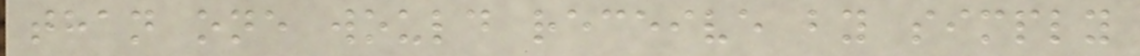than one would receive by simply
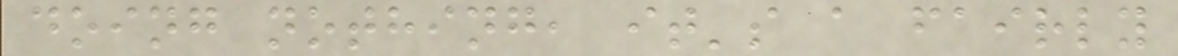doing nothing, it's a fairly
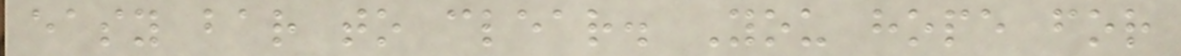easy bar to clear. You hope for
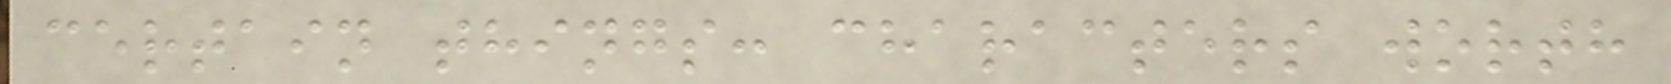certain things: characters worth
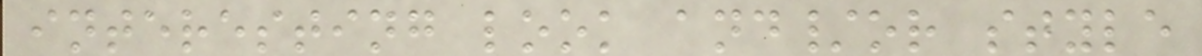interesting look and/or style
